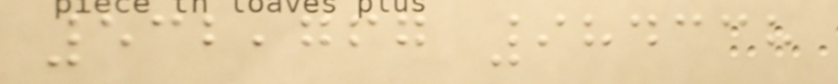532,767 984338
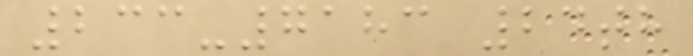233-7183 24th
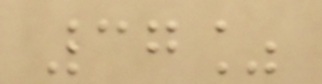37%
